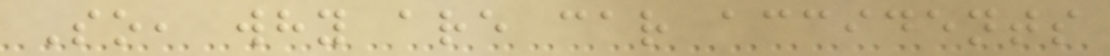So, why are car accidents
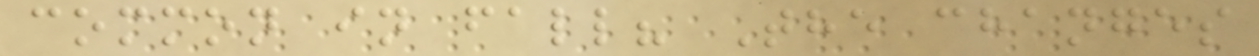common in fall? The changes
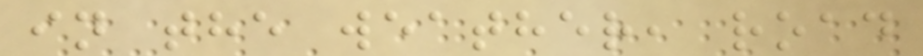in the weather, road
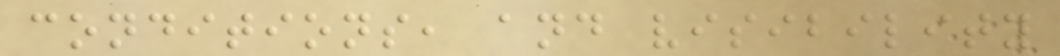conditions, and visibility
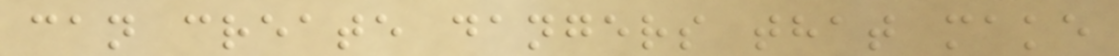can create dangers that make
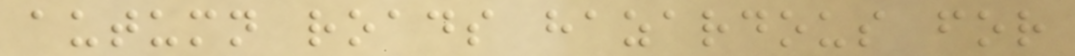autumn roads hazardous for
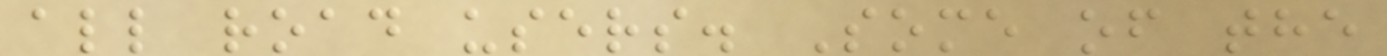all road users. Some of the
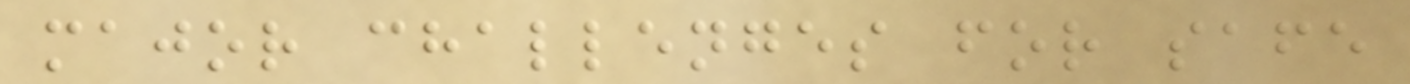major challenges for safe
